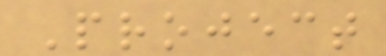Project
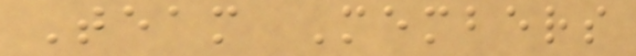Team Members
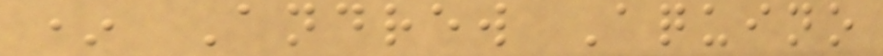* Andrew Aquino
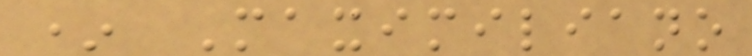* Maximiliano
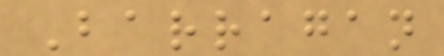Barragan
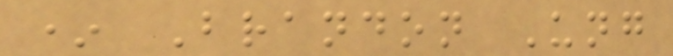* Brandon Ung
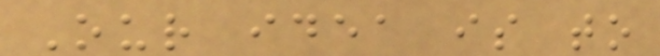Our idea is to
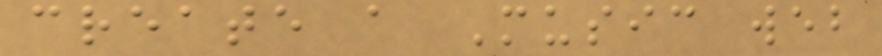create a Music web
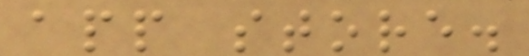app store.
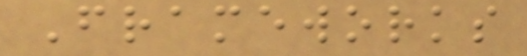Frameworks
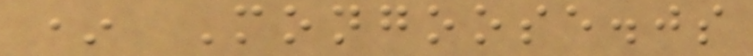* Mongoose.js
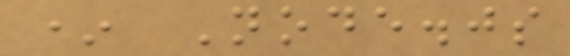* Node.js
